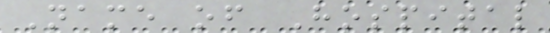Name of Hospital
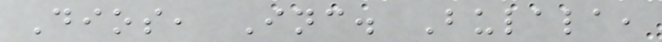Dios, Inc. Bulala,
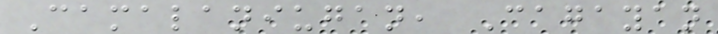Camalaniugan, Cagayan
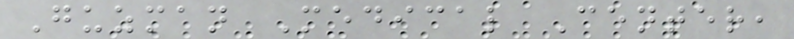Guzman Medical Center,
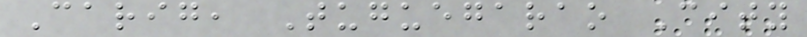Carig, Tuguegarao City
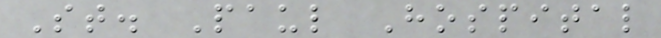St. Paul Hospital
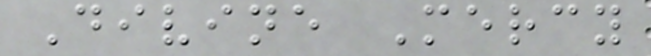Divine Mercy
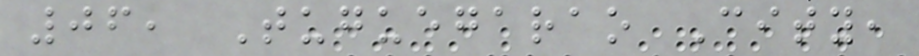06, Tuguegarao City,
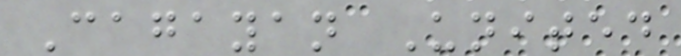Cagayan United
